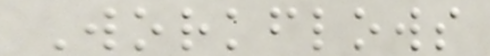Workflows
